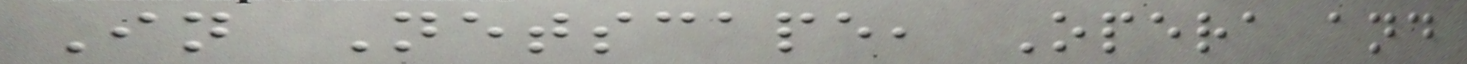In Netscape, Opera and
